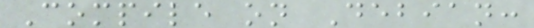Compile on Debian:
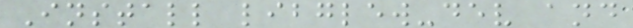Install libglew-dev and
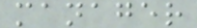manager
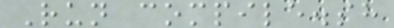Run compile.sh
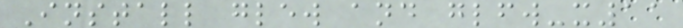Install glew and glfw-x11
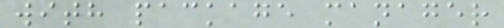with package manager
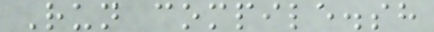Run compile.sh
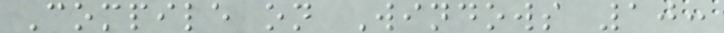Compile on Windows 10:
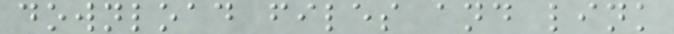download files and link
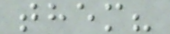them?
